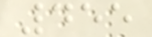455
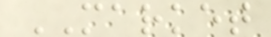MARKET
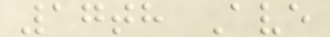17th Ave
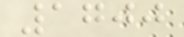1700
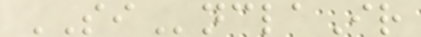SInclaIr
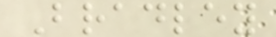Bradley
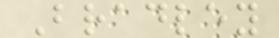Bradley
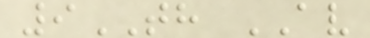9TH AV
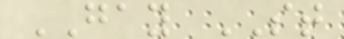GAY ST
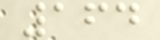164
